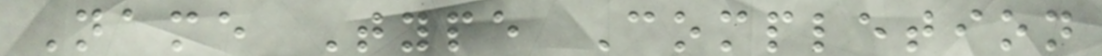Name Type Completion
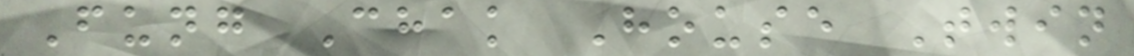Fung Chak House Twin
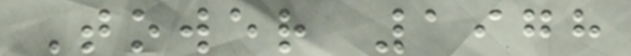Tower 1978
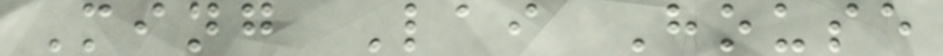Ming Lai House
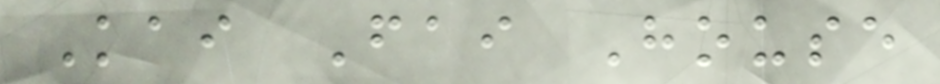Kai Fai House
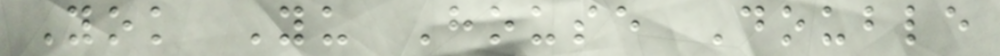Yok Yu House Double
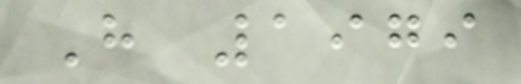H 1979
